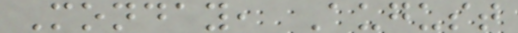Monday, August
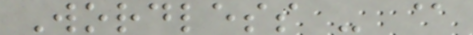Wordless - @
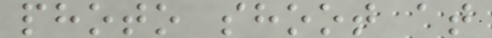photo shoot at
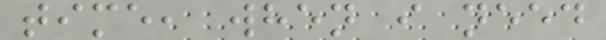time, when i need
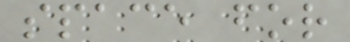space for
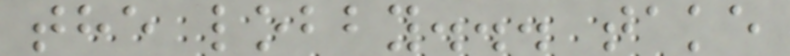the lobby... take
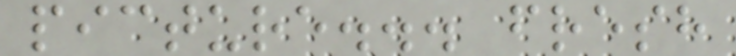picture... fresh
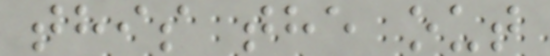this the out
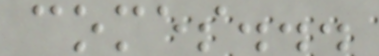comes...
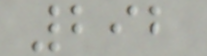292
